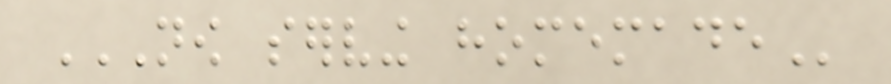NOW SERVING HOMEMADE
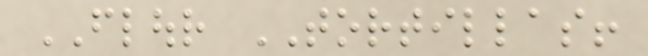FLOUR TORTILLAS!
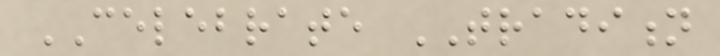CELEBRATE TRADITION
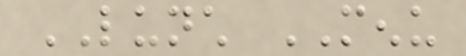LUNCH MENU
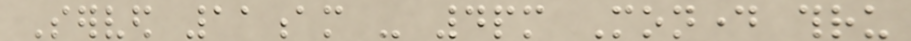Served 11am - 4pm Monday thru
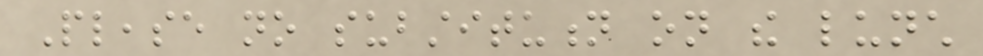Please no substitution on the lunch
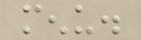menu.
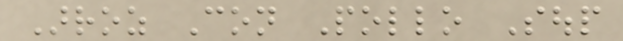Arroz Con Pollo Soup
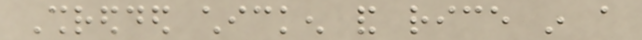Shredded chicken and rice in a
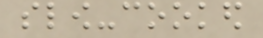slow-cooked
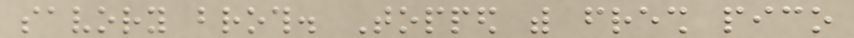savory broth. Topped with fresh pico
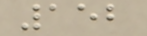152
